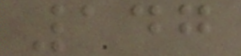147
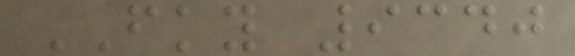FKY 9340
